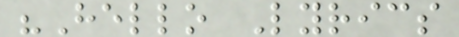"Hello Lyrics
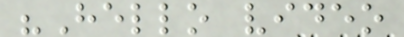"Hello video
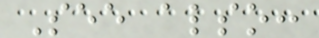See also:
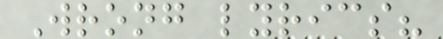Wrong lyrics?
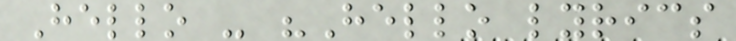Hello - "Hello lyrics
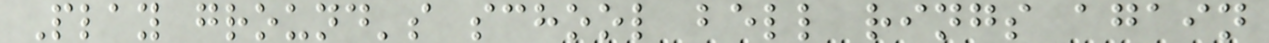Play ground's school bell rings again
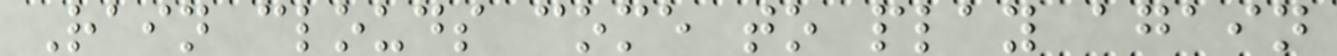Rain clouds come to play again
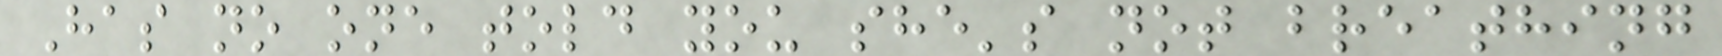Has no one told you she's not breathing
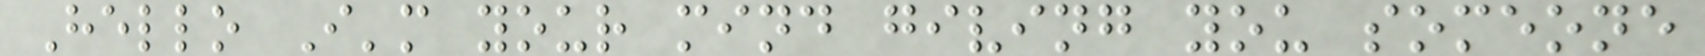Hello I'm your mind giving you someone
